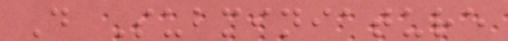D Subminiature
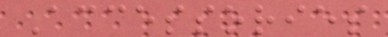Accessories
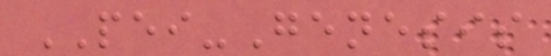PEI-Genesis
